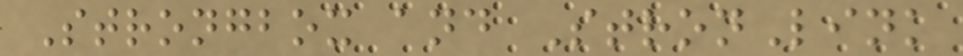Strongbox and StronLink
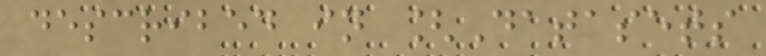described in [Datasets
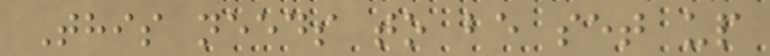This needs to be set up
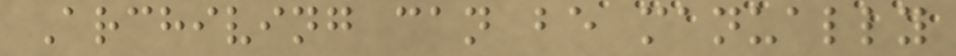Archiving can be manually
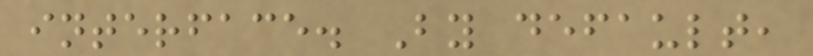interface. By default,
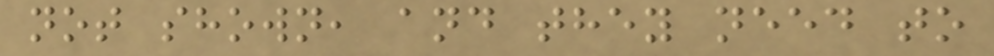not shown, and they need to
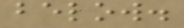below.
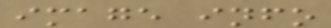image info
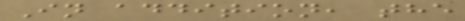In addition, the
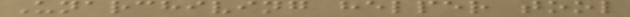Unarchiving helper tool
